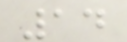14
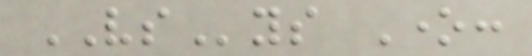VSys One:
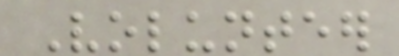Volunteer
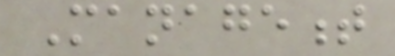Management
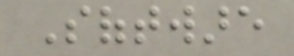Software
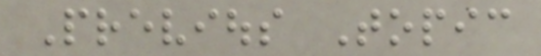Previous Topic
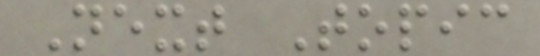Next Topic
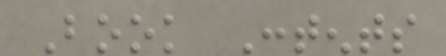Book Contents
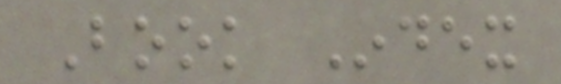Book Index
